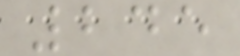245
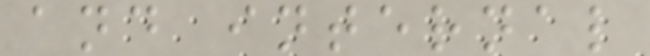and internal
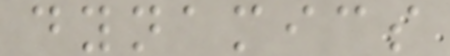dynamics
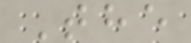The
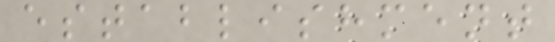establishment
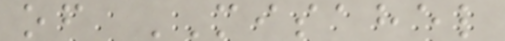of MISAHEL
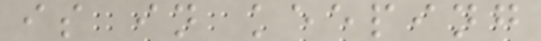is in keeping
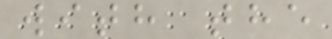with the
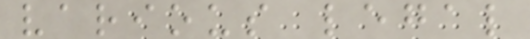various legal
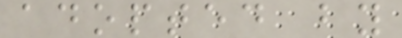adopted by
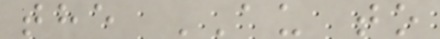the AU to
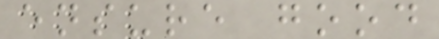ensure good
